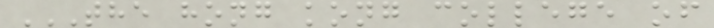THE HONG KONG COLLEGE OF
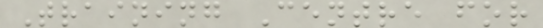Training Centre for
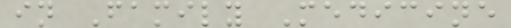in Family Medicine
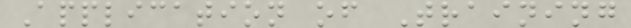Application of Training
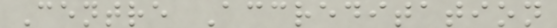Centre Accreditation
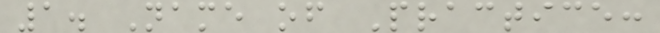1. Name of Practice:
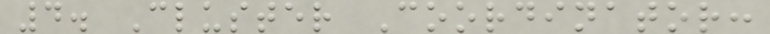4. Cluster Coordinator:
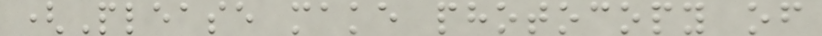(Please make photocopy of
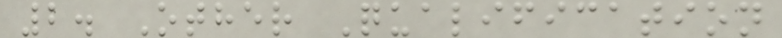2. Other Qualification
